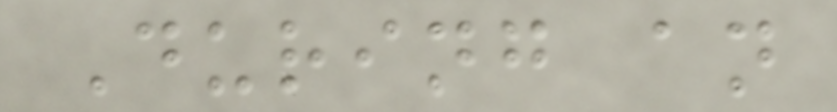During an
